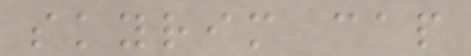skyrim cap
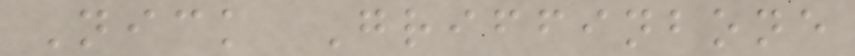Nick Griffinbone
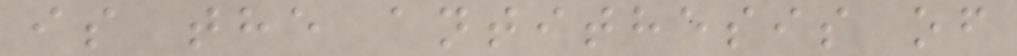is the antithesis of
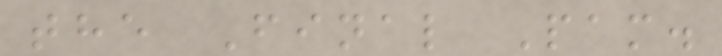the Final Pam.
